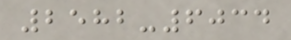2582-6034
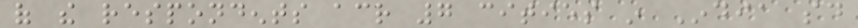of the respondents across 7 cities in India said
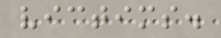victims.
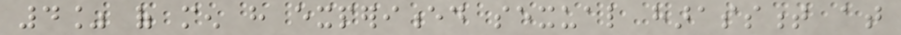4% of men have experienced sexual harassment at
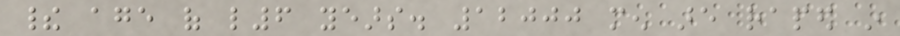their age of l6 years. 12000 men are raped in
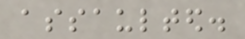assaulted.
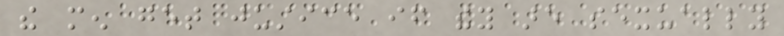the men get justice if they are sexually
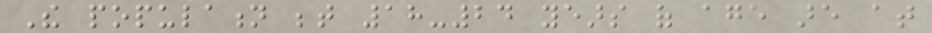The population between 18-24 years of age are at
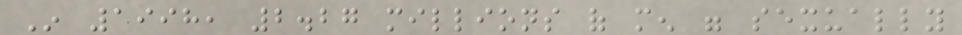In 1998, 2.27 millions of men were sexually
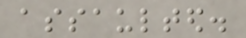assaulted.
